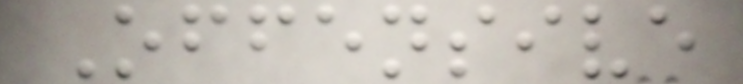Offensive
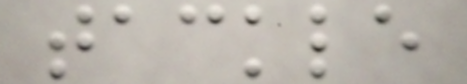tackle
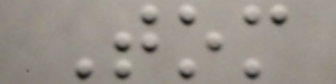Tom
